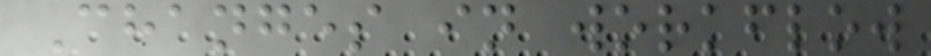Changes in workflow
